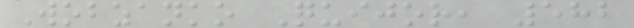Wobzanko Quijor, 582
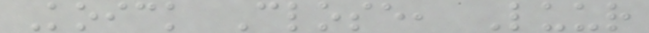Koick Close, Luur
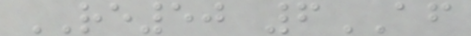RE50 6AF
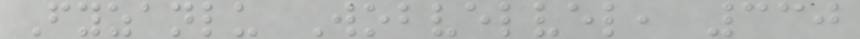Fyzanlu Wobvelvel, 330
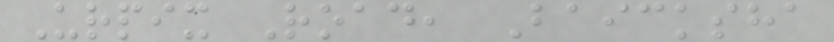Urpix Road, Baicksha
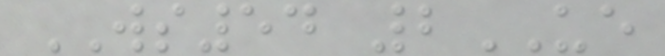WS54 2UE
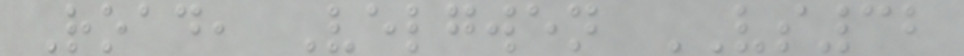Road, Velgwen VS32
